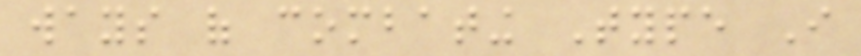ways of combating Type I
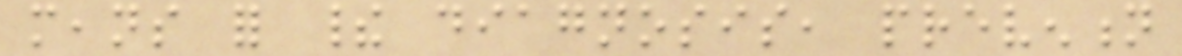means for their diagnosis, prevention
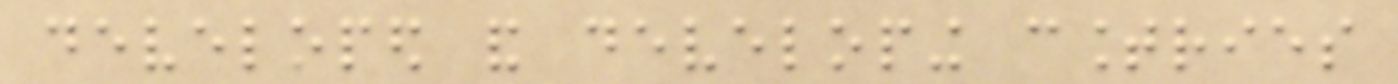developed and developing countries
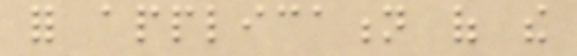for application of the
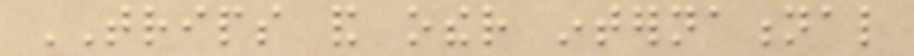TRIPS and other international
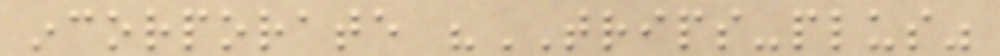incorporate "TRIPS-plus"
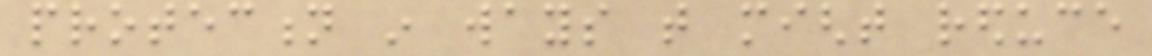protection in ways that might reduce
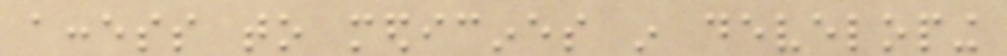access to medicines in developing
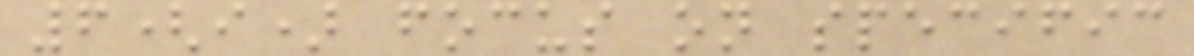6(i) focus on specific
